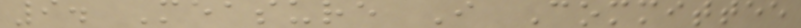9. Measure I Committee
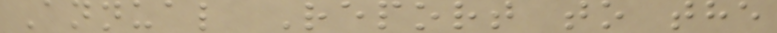Annual Report to the
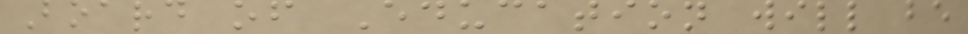Board of Education will be
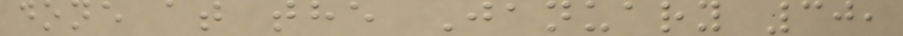done at the January 30,
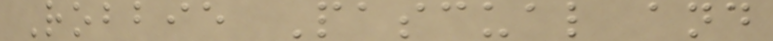Robbie Pascual and
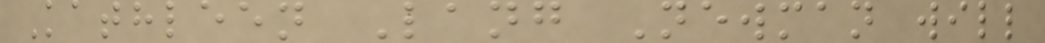Kathleen Lang Newman will
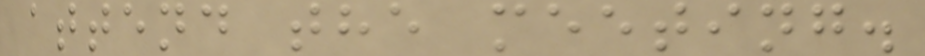attend the meeting.
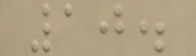10.
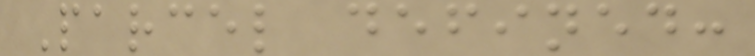Parcel defined:
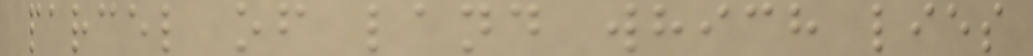parcel of land which lies
